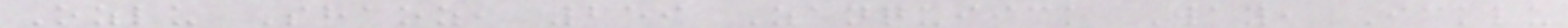Ozlu Shaoz, 259 Zanquiick Way, Icklu
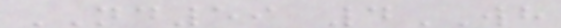ND59 4WH
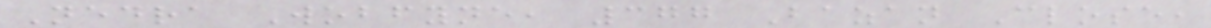Nedra Wobfyne, 377 Bazan Close,
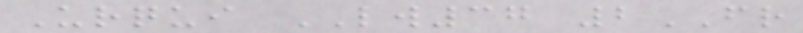Urqui LW37 2FR
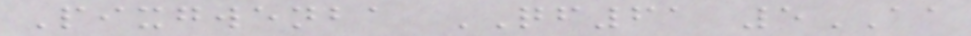Pixgwenba QF61 5AA
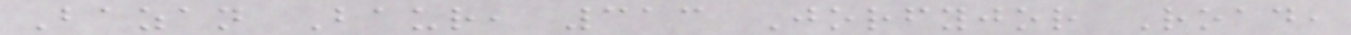Bazan Baur, 313 Jorfyjor Road,
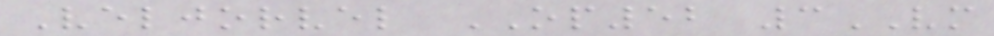Veljorvel OP52 3VM
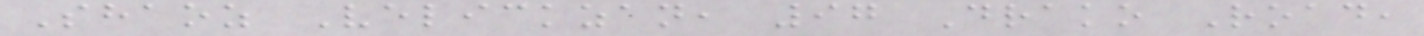Shaoz Velickzan, 97 Drako Road,
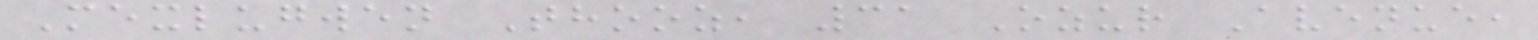Mexlugwen Thooz, 31 Ozur Avenue,
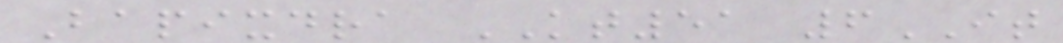Bapixdra KT51 6IT
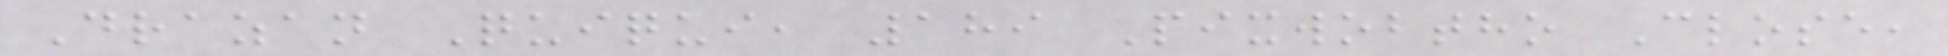Drazan Quiqui, 189 Pixwobtho Close,
